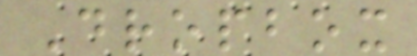Dropbox
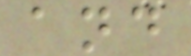and
